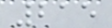215
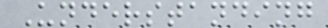Understanding
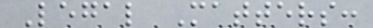Legal Matters:
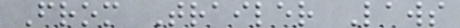From Trailer Laws
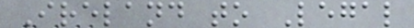Ireland to Legal
